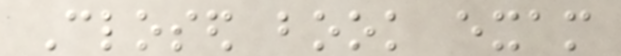Closed book exam
